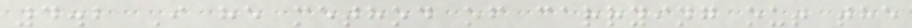4.2 I he method of carrying out the
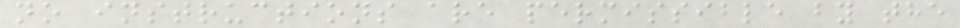no instructions are permissible by the
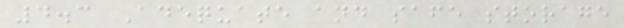4.3 Adequate and safe storage
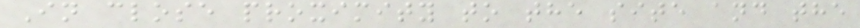In close proximity to the site and the
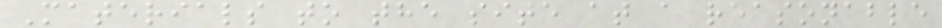Materials to the site at a reasonable
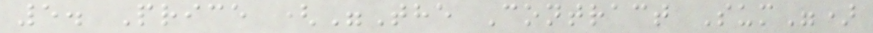5. Price ("The Contract Sum")
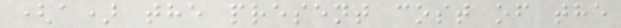(a) the present cost of the
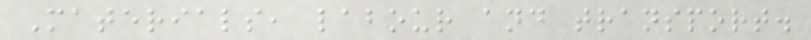Materials, labour and transport.
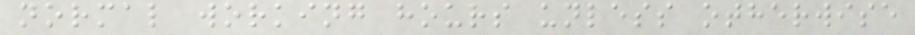normal working hours unless otherwise
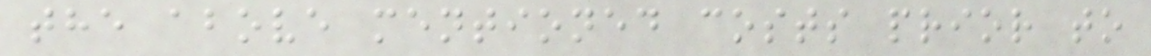the above mentioned costs prior to
